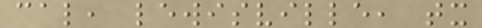cal, lewisville, tx
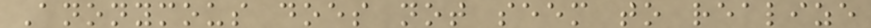Anonymous does not seem to realize
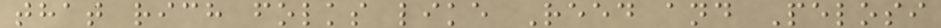that rich folks like Reed and Pelosi
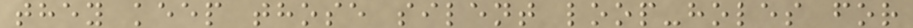they keep those silent loop-holes for
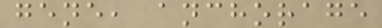gene, anchorage
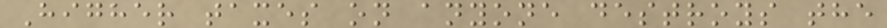Higher taxes on anyone destroys the
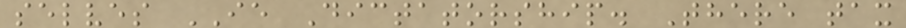selves IE Dictatorship. There tax
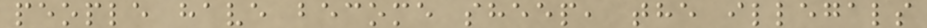people have become sheep, the illegals
